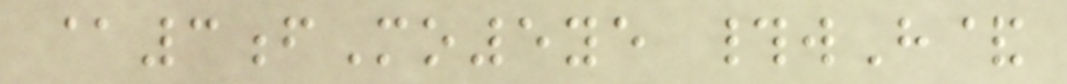@3fMo5ye #wH&
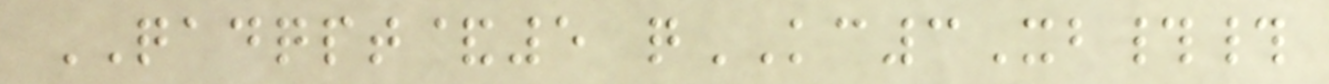QADQPT&5 qKC3Xb##
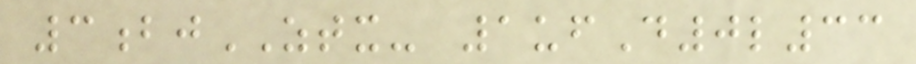3bjZTX- 1ufD0l33
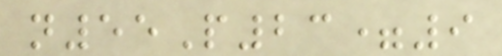n55P23=9
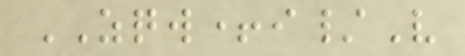ZQW+i/V
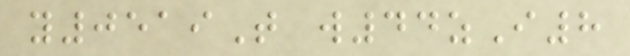y0519T w44zI8
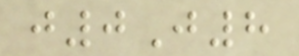j0J8
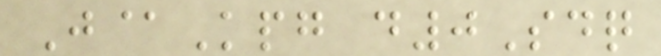J@Kpg d0Sdq
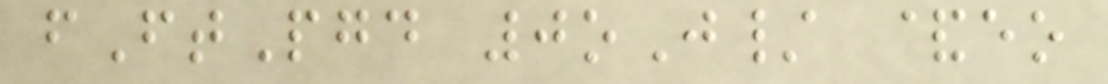fFtPgd 0oJ/ &eo
